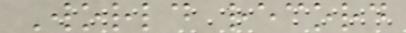World record
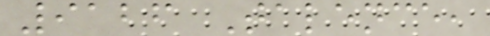9126 Talence,
